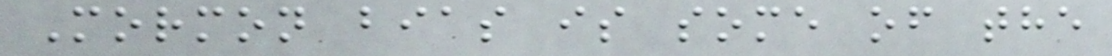Mormon bias is some of the
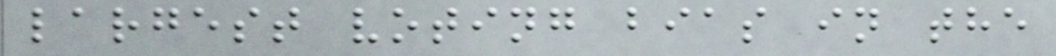largest voting bias in the
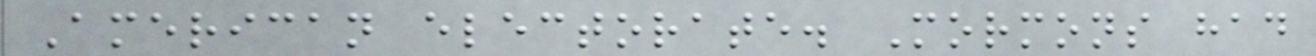American electorate. Mormons had
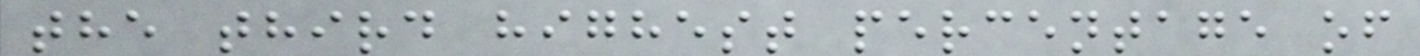the third highest percentage of
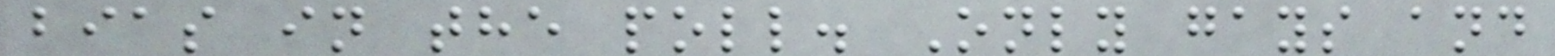bias in the poll. Only gays and
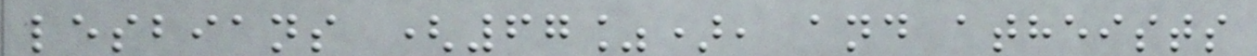lesbians (67%), and atheists
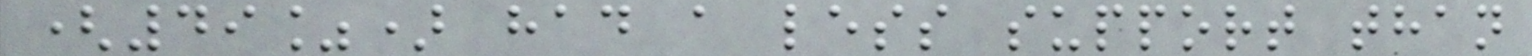(49%) had a less support than
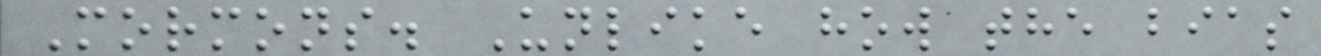Mormons. Unlike how the bias
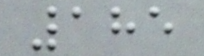185
